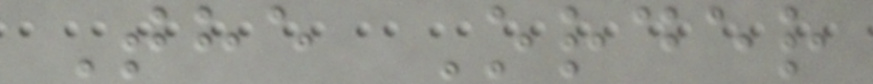The Order
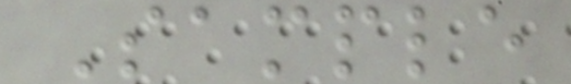Sample
